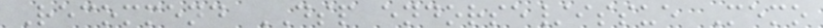Recommend DSP endorse/issue Memo
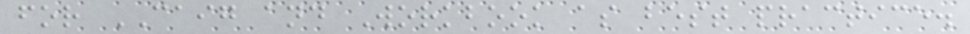for CAIG and Workbook as best practice.
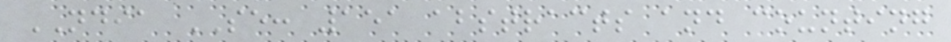NDIA SE: 151 abstracts and counting
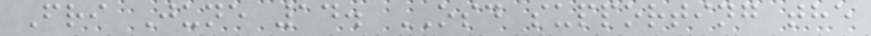Fri June 14. OSD supporting the
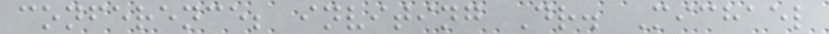conference; inviting Dr. Michael
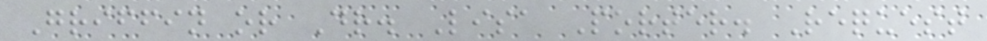Griffin or Dr. Lisa Porter. Request
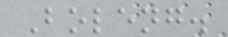Boleng.
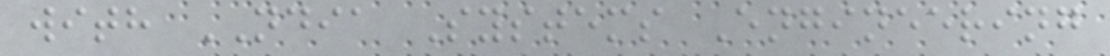with NDIA Systems Engineering
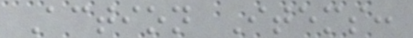Action Items:
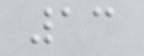13
